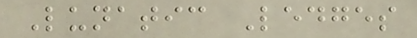Lunatic Ledges
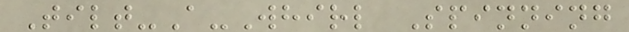Tilt-A-Whirl Spinning
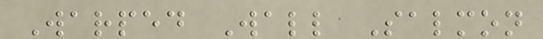Warped Wall Salmon
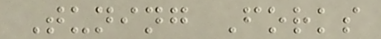Tuning Forks
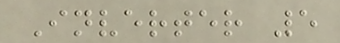Inverter 5
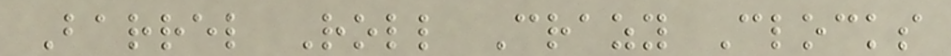Barrel Roll Crazy Clocks
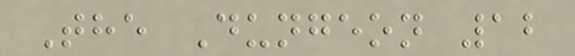The Dungeon 12
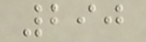290
